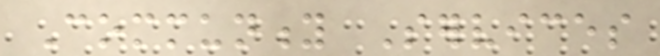Community Services
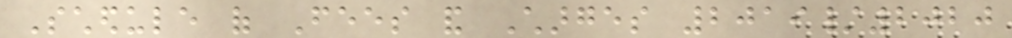Schedule of Fees and Charges 2019/2020
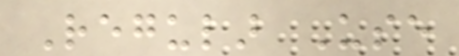Regular Use
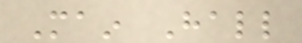Main Hall
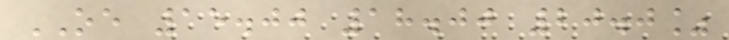OE 15.00 18.00 20.0%
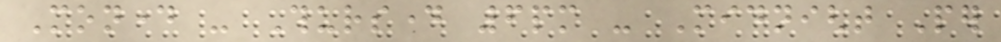Monday - Thursday 6pm - Midnight Per
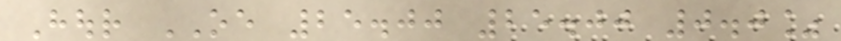Hour OE 25.00 25.00 0.0%
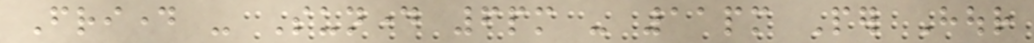Friday - Sunday 6pm - 11pm Per Hour
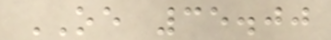OE 35.00
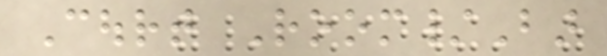Court Room/Bar
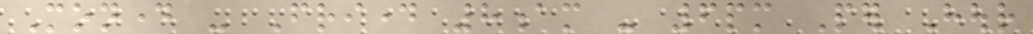Monday - Friday 8am - 6pm Per Hour
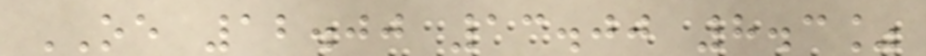OE 12.00 13.00 8.3%
